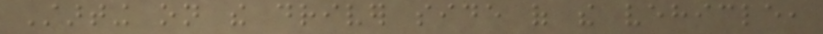Starting on the driver side of the vehicle,
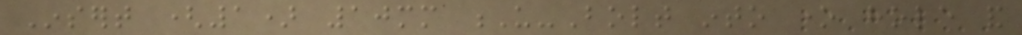Insert (1) 10mm U-Bolt into one hole and
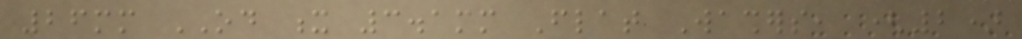26mm OD x 3.1mm Flat Washers, (2)
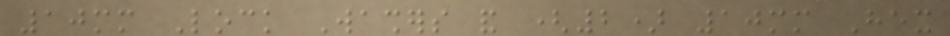10mm Lock Washers and (2) 10mm Hex
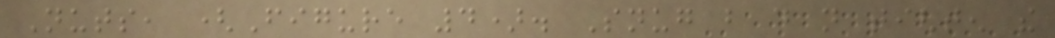Nuts, (Figure 4). Snug but do not tighten the
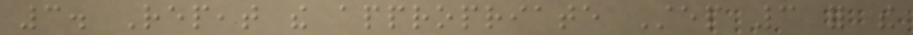3. Repeat the appropriate Step 3 for the
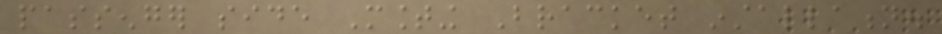passenger side Mounting Bracket installation.
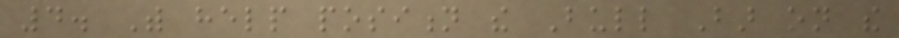4. With help position the Bull Bar on the
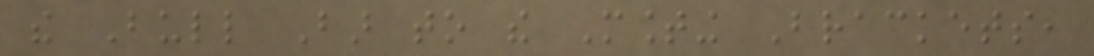the Bull Bar to the Mounting Brackets,
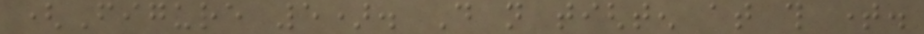(Figure 5). Do not tighten at this time.
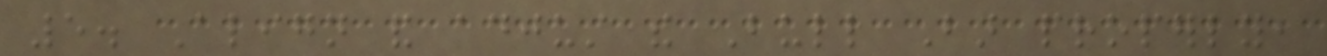5. Align and adjust the Bull Bar properly,
